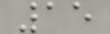15
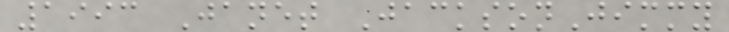1993 Janet JacksonJimmy
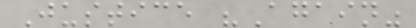Justice "Again"
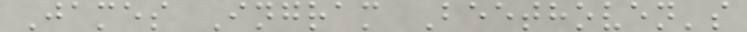James Ingram Beethoven's
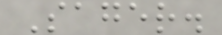Sager.
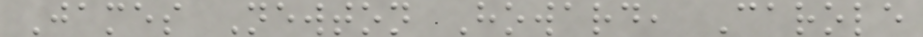James Newton Howard, Carole
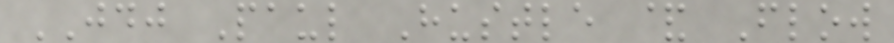JDJ Paul Hustle & Flow
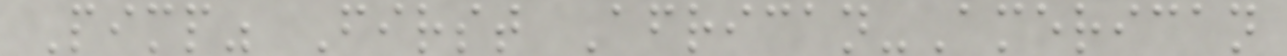Pimp" First African-American
